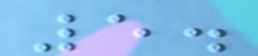5.
